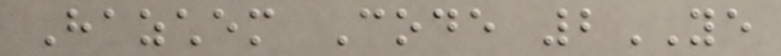Hazchem Code 2YE
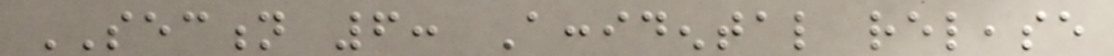SECTION 6: Accidental release
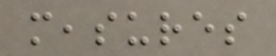measures
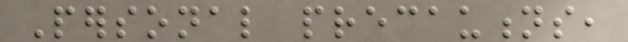Personal precautions,
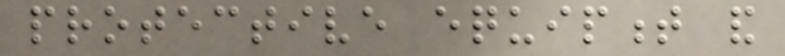protective equipment and
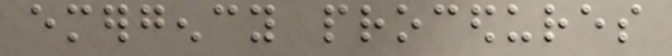emergency procedures
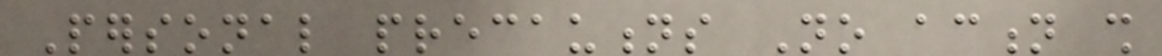Personal precautions No action shall
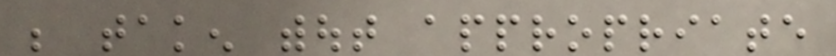be taken without appropriate
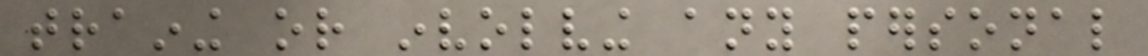training or involving any personal
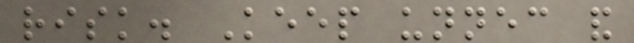risk. Keep unnecessary and
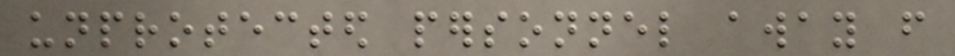unprotected personnel away from
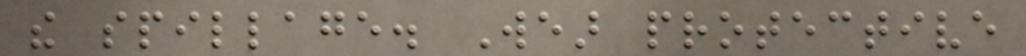the spillage. Wear protective
